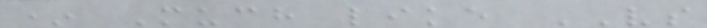* Much like VS
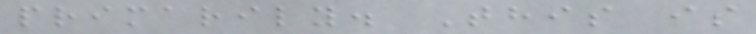primarily. This is
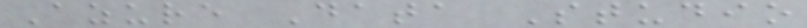Azure Data Studio
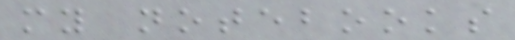my notebooks
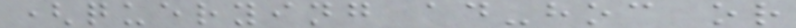(querying ad-hoc or
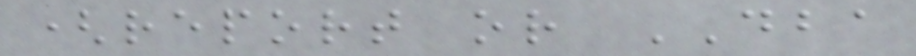(report or DBA
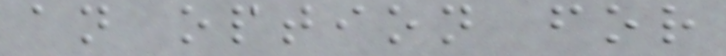an option for
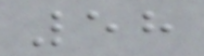58
